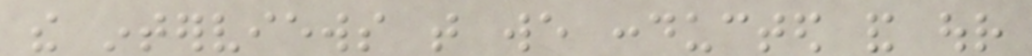the interviews that we conducted and our
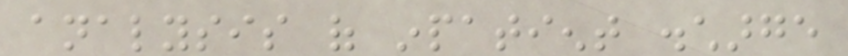analysis of inpatient discharge
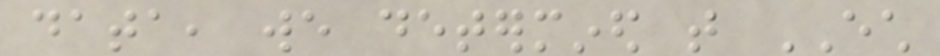data, we determined that ECH
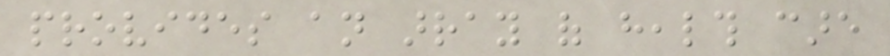provides an array of health care
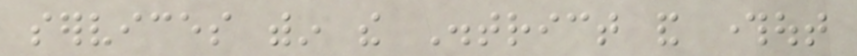services within the District and throughout
